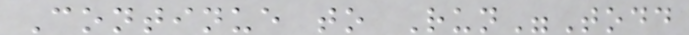Continue to Run"Todd
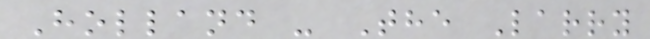Holland - The Larry
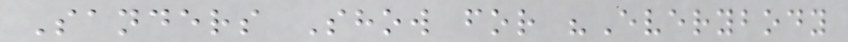Sanders Show for "Everybody
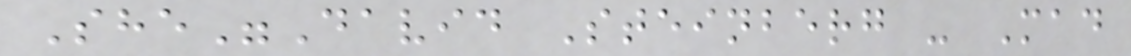She"David Steinberg - Mad
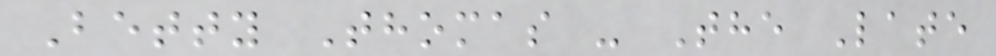Betty Thomas - The Late
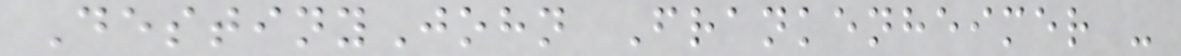DestinyJohn Frankenheimer -
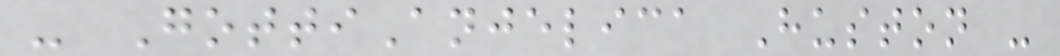- GottiAnjelica Huston -
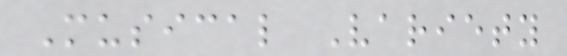Musical Variety
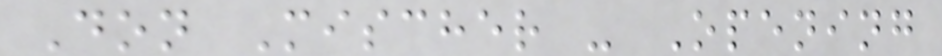Don Mischer - Opening
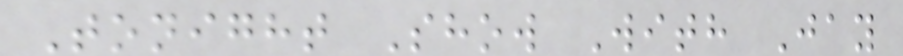Tonight Show With Jay
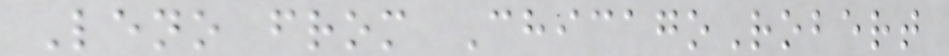Leno from ChicagoRobert
